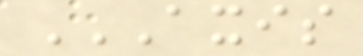AXIS
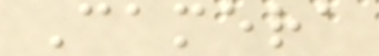Camera
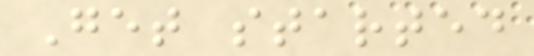Get started
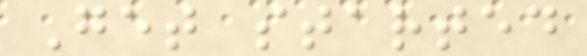Get started
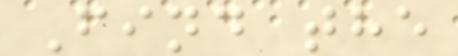Find the
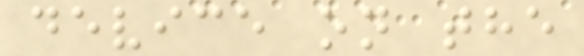device on the
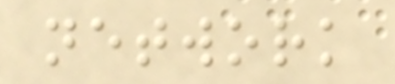network
